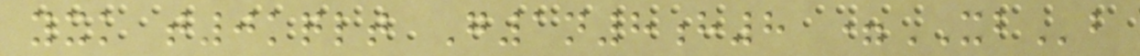yxk t0kqlt G1n8h8 =XBb
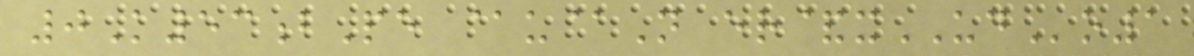0K53bPe @u@N er&xUDo1
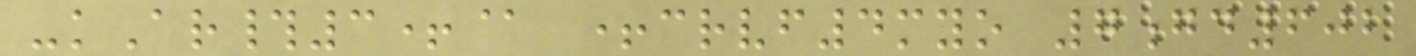-kAr#3+@ +crvf4myo 7gd602
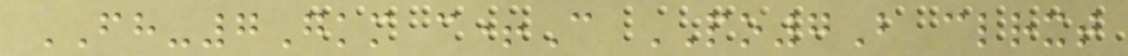FH-7Gkm c+C PO7B clrxt
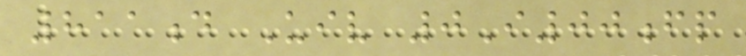811d Uiv 0I00fp
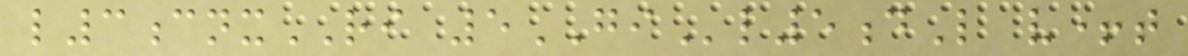l3cnxRI 5GIl5dL v+t
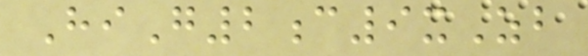HiG2c9xZb
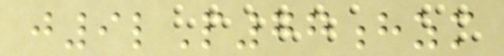j9lP77hzm
